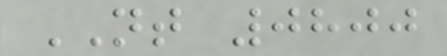NT 0800
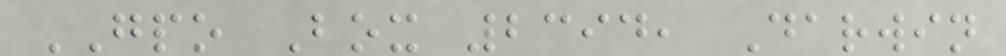GPO Box 2394, Darwin
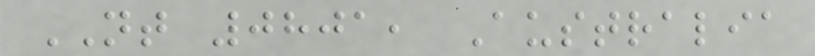NT 0801, Australia
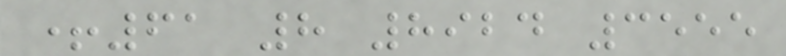+61 8 8924 3555
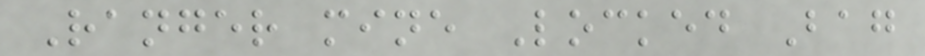Ranger mine Locked Bag
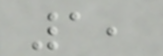1,
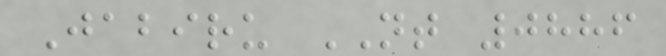Jabiru NT 0886
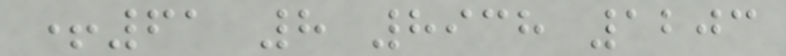+61 8 8938 1203
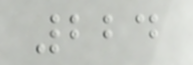224
